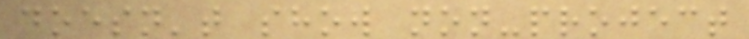doesn't show non-project
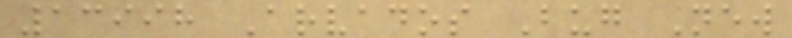13998 Arvados Bug New
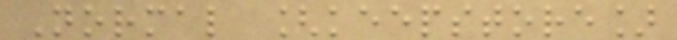Normal [keepstore]
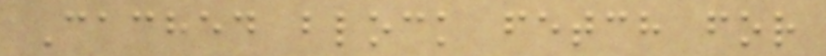Cached block fetch for
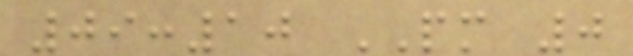09:10 PM 0
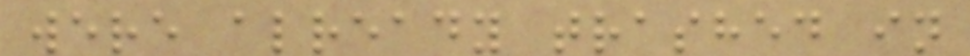were already trashed in
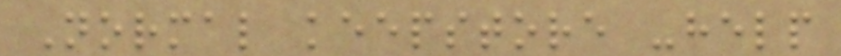Normal keepstore -help
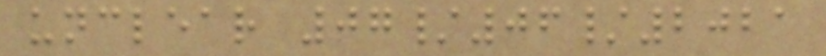unclear 07/06/2021
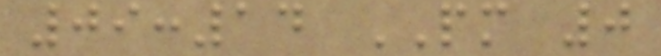09:14 PM 0
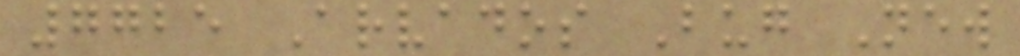7725 Arvados Bug New
